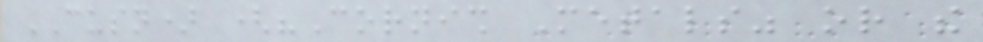CUSN) ("Cornish Metals" or the
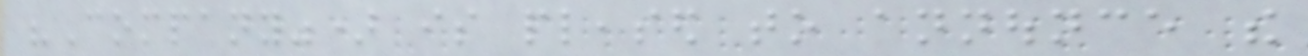"Company") is pleased to announce the
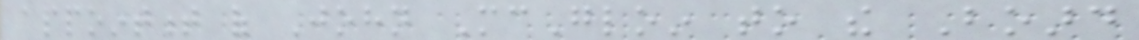appointment of John McGloin to the Board
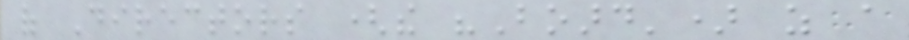of Directors (the "Board') as a
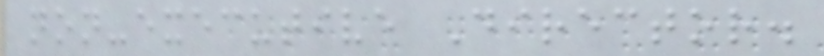non-executive Director.
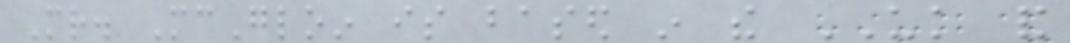Mr. McGloin is based in the UK and
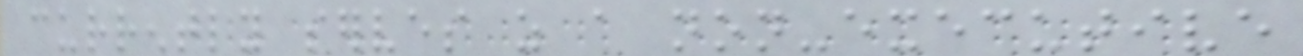currently serves as a non-executive
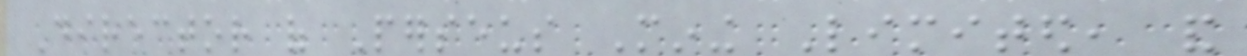Director of Perseus Mining Limited, and
